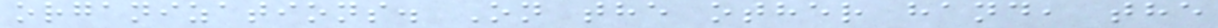organizations. On the other hand, the
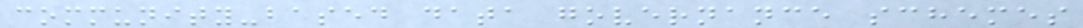community-based data governance schemes
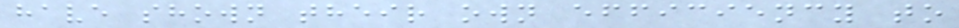have shown their own efficiency to
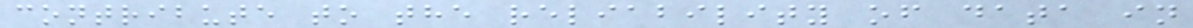contribute to the reliability of data in
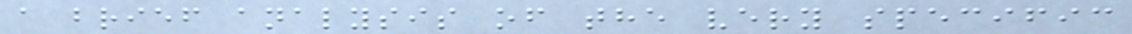a brief analysis of the very specific
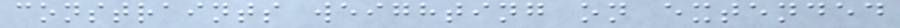constraints weighting on extended
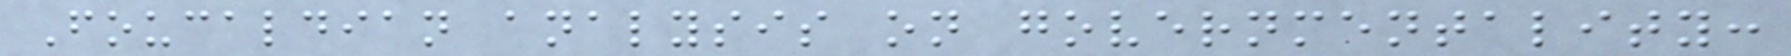Foucaldian analysis on governmentality:
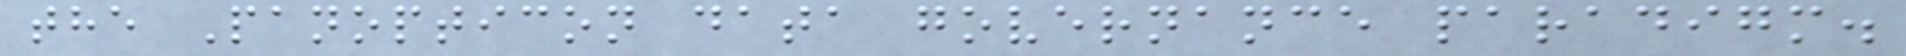the Panopticon data governance paradigm.
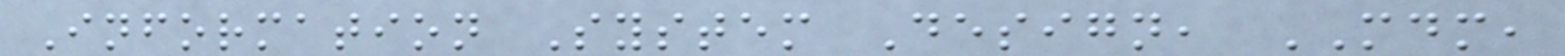Information System Design, MDM,
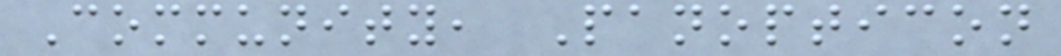Community, Panopticon
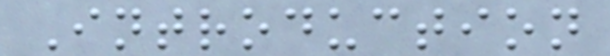Introduction
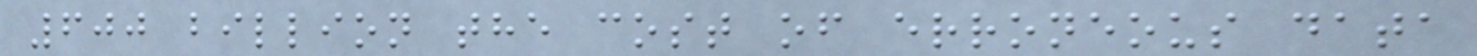600 billion the cost of erroneous data
